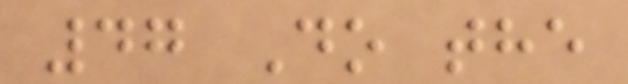47 Do the
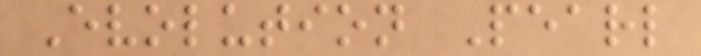Evolution Pearl
